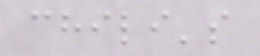chili's
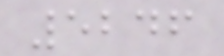5246
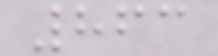863
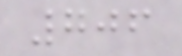706
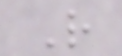R
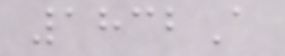1832A
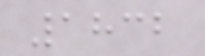1832
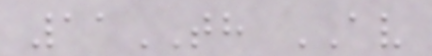11TH AV
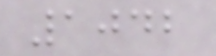1042
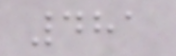481
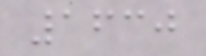1630
